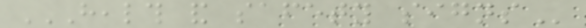HEALTH AND SAFETY SIGNS
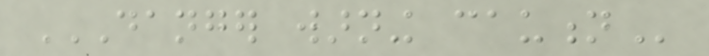DANGER WARNING CAUTION
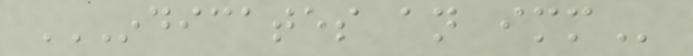INDICATES AN IMMEDIATE
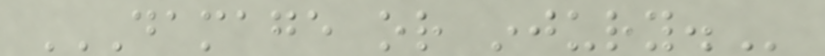DAMAGE OR INJURY.
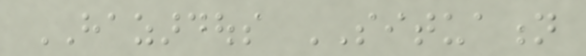HAZARDOUS SITUATION
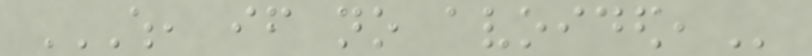WHICH, IF NO AVOIDED,
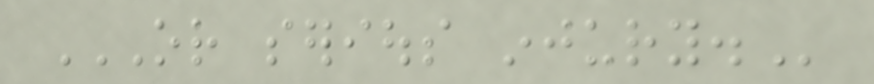OR SERIOUS INJURY.
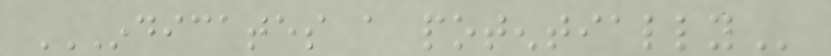INDICATES A POTENTIALLY
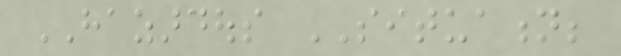HAZARDOUS SITUATION;
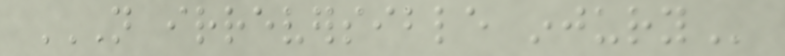NOT IRREVERSIBLE INJURY
